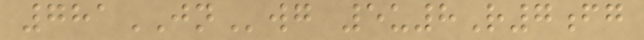781JNwg 5u8R7fg
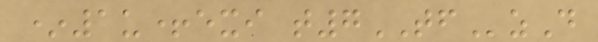*1u+exi t7TFzD
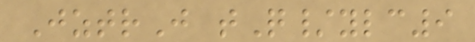JztrJ tQ/ylc9
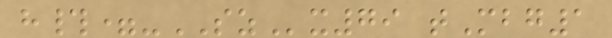h#=-SZx79 tMbg1
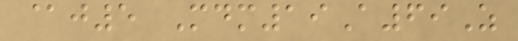@j5 Mdm19A69Z
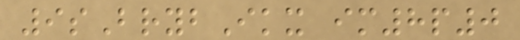9sBrybIkx im8p0
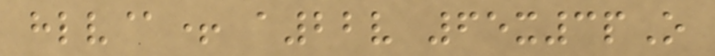hlv@+ a22v 65x3pO
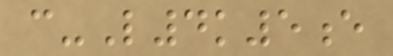c-L4k5e
